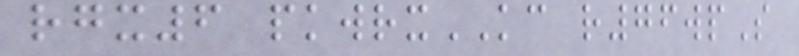rgx6 pkwrxKC r76wpS
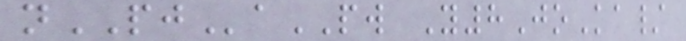nPJaPW Y8JoKa/
